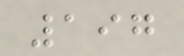197
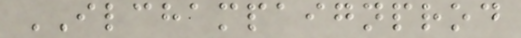ILCHAMPAIGNPROD
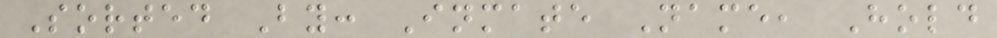Sorted By: Inmate Name, Hold
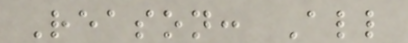Reason: All
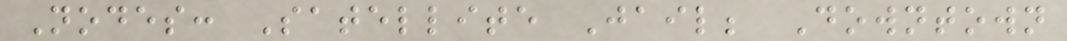Nodes: Satellite Jail; Downtown
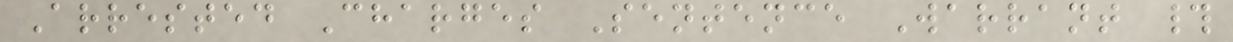Arrested Charges Sentence Warrant #
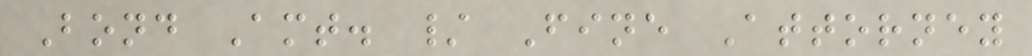Bond Amt. / Fine Attorney
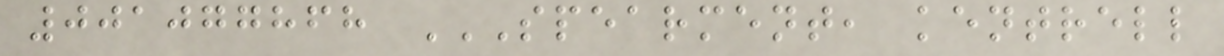001077868 SPEARMENT, KENTRELL
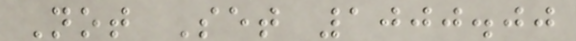Not Set 1000.00
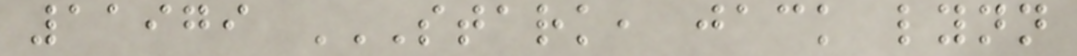11979 STARK, JACK LYNN
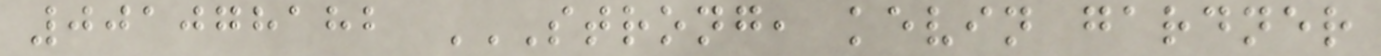001078182 STRONG, KEVIN GARDNER
